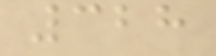328
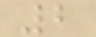2
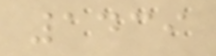1439
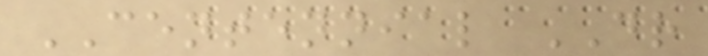CENTENNIAL DR
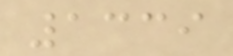1339
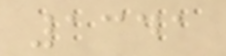1341
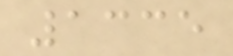1335
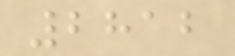2812
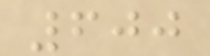600
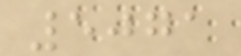5071
